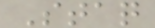Staq
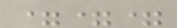===
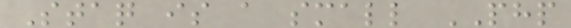Staq is a small PHP
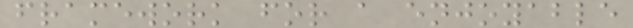framework for a enjoyable
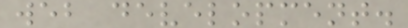web development.
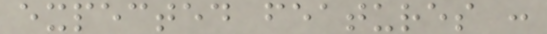expected features :
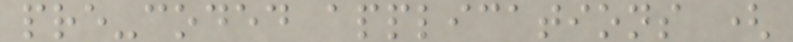pre-coded applications (
